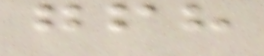gfh
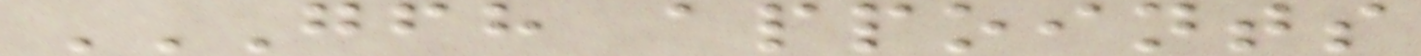GFH APPOINTS
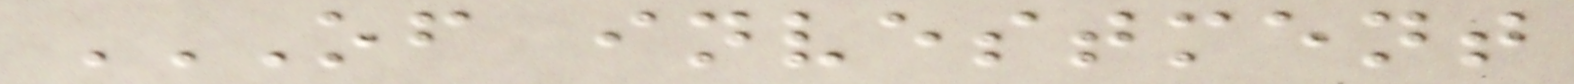OF INVESTMENT
